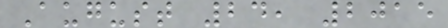August 24, 2015
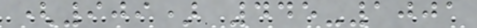(909) 445-1001
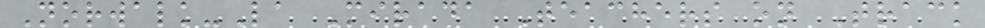Norwalk-La Mirada Teachers on Track
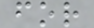for
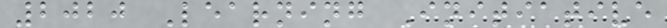2020 Learning Initiative
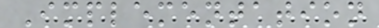Implementation
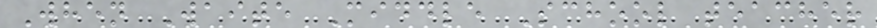When Waite Middle School teacher
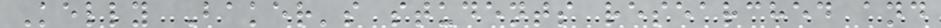Kelly Baker's students researched and
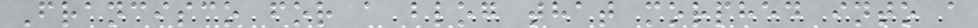Francisco for a blog that morphed into a
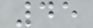45
